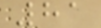81
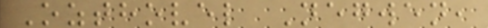Ozthovel Negwen,
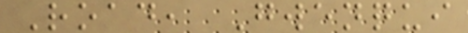Road, Gwenqui
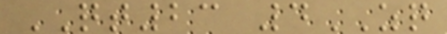QT23 4ZQ
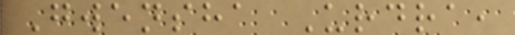Gwensha Urdra,
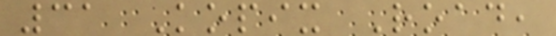31 Kopix Road,
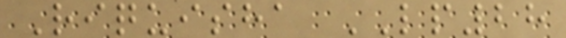Riquisha LP28
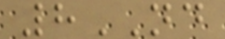8ND
